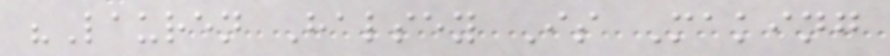"Lauren Halsey Is Making
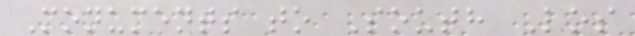Monuments to South Los
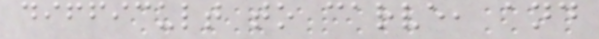difficult to carve, and
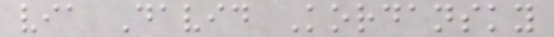via David Kordansky
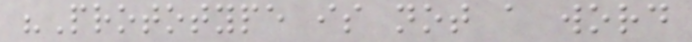"Prototype is not a word
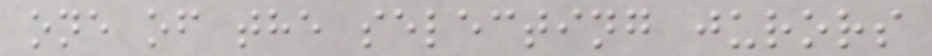one of the selecting jurors
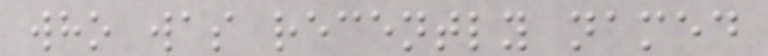who was recently named
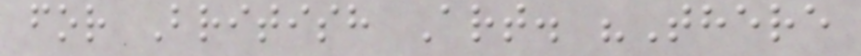for British Art. "There
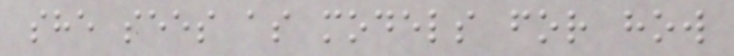she sees as models for how
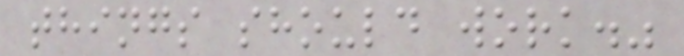things should work."
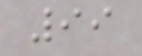99
